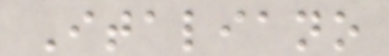Italiano
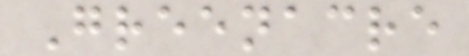Greenacre
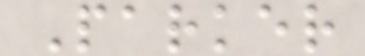Parker
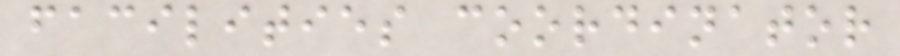facilities coordinator
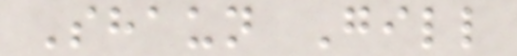Shaun Gill
